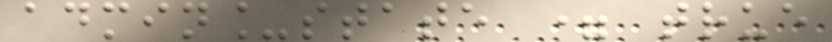admin_state = true
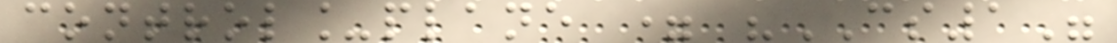control_plane = "CS1"
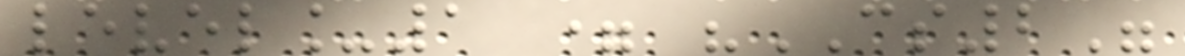level_1 = "CS2"
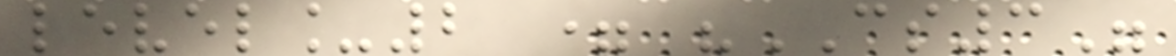level_2 = "CS3"
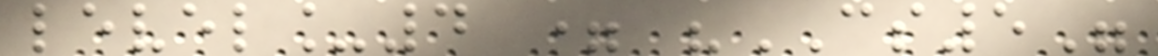level_4 = "CS5"
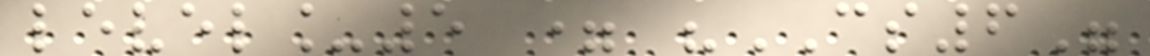level_5 = "CS6"
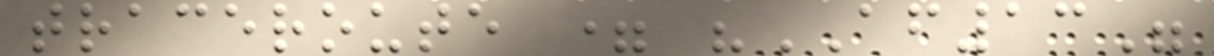traceroute = "AF13"
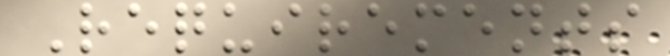Requirements
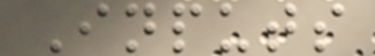Inputs
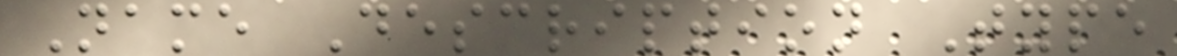Name Description Type
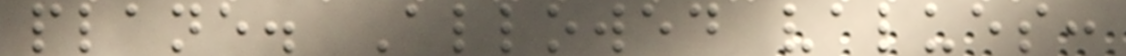plane. Allowed values:
